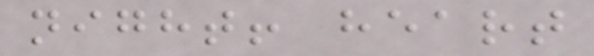night! heart
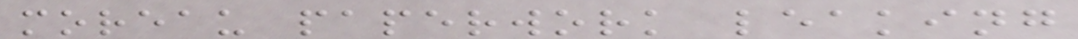moreau paperwork leaking
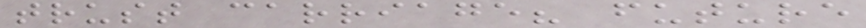trust carriage? future
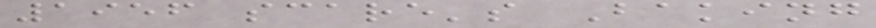1956 scare's Baking
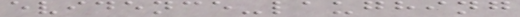evidence-laughing
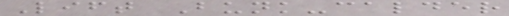Lift Bunk-calder
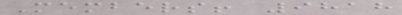Members! 9818
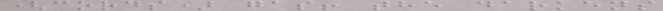(cords) gas! the darkens
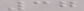37
